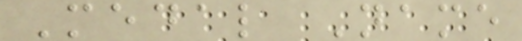Medal Name
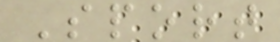Sport
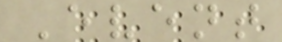Event
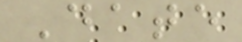Date
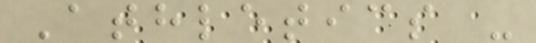Athletics -
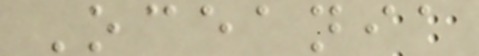Oceania
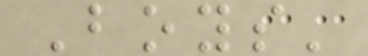Boys'
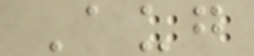Aug
